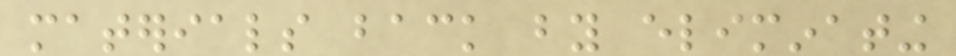materials back by eliminating
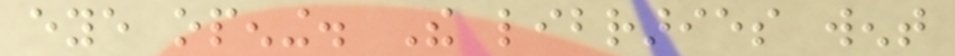eye opening. The libraries went
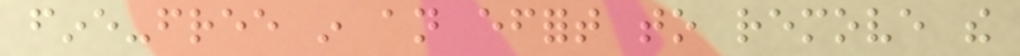fine-free in an effort to remove the
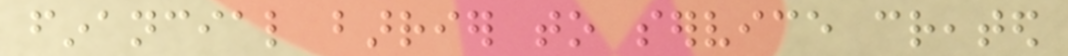financial barrier to service created
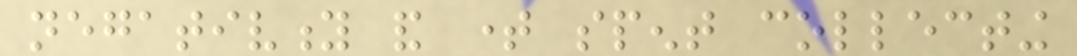negativity and time spent collecting
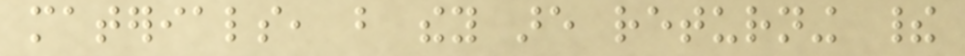materials, but they are returning their
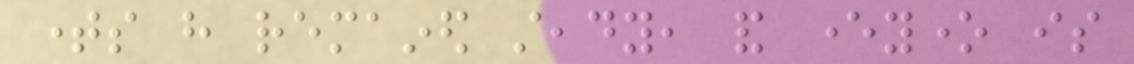times have remained steady, and everyone is
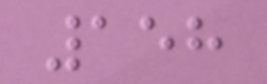158
